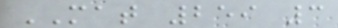MAT 259 3
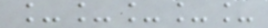_____
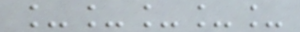_____
